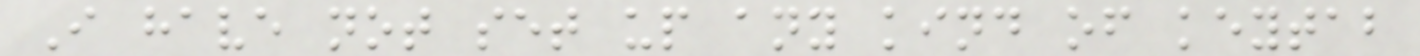I have not set up any kind of keytab
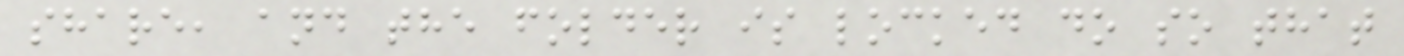share, and the folder is locked do so that
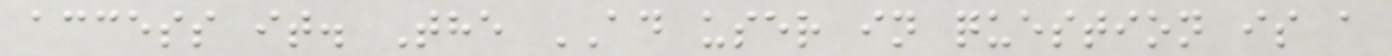access it. The AD user in question is a
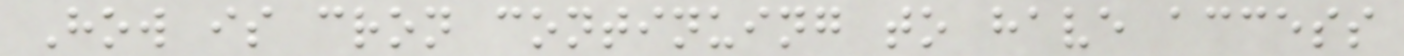How is cron continuing to have access
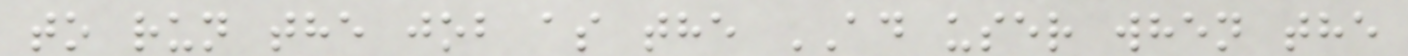to run the job as the AD user when the
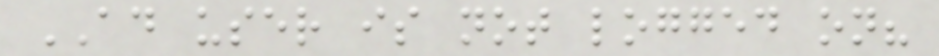AD user is not logged on?
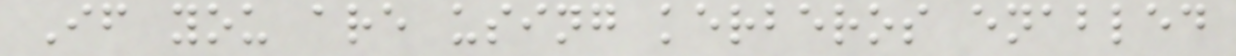If you are using kerberos enabled
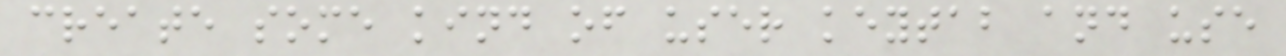create some kind of user keytab and use
